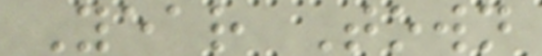Year Town
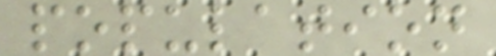population
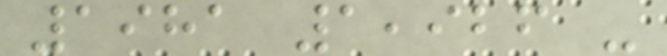1981 1,926 -
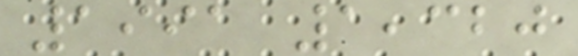1991 1,320
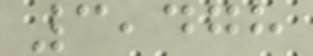3,478
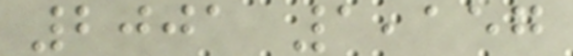2001 1,157
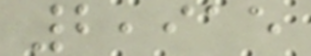2,915
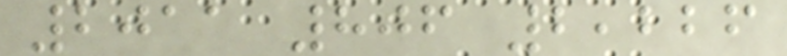2011 806 2,226
